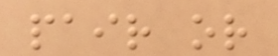pair or
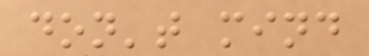don't mind
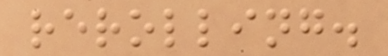rerolling.
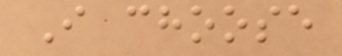I choose
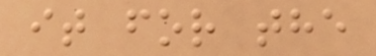it for the
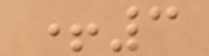+3
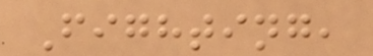Fighting,
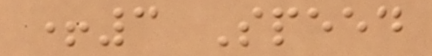+3 Speed
